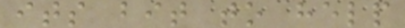its bit to help
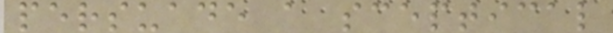persuade a sceptical
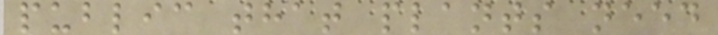public that plants need
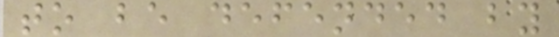to be defended by
